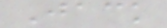Jack
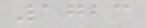1723
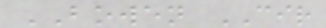BOWEN CIR
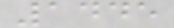1445
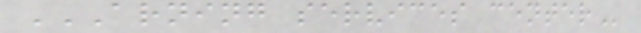ARNING SERVICES CENTER
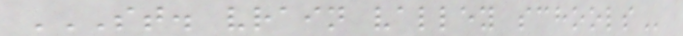ST. VRAIN VALLEY SCHOOLS
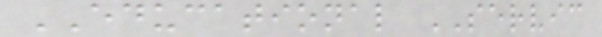EDUCATIONAL SERVIC
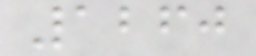1260
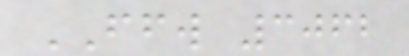FFW 3062
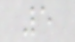5
